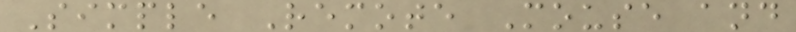Simple Remote Mouse and
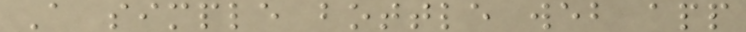A simple bottle web app
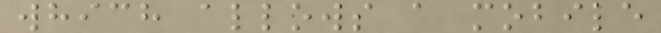which allows a mobile
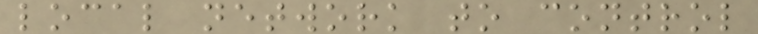local network to control
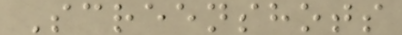Screenshots
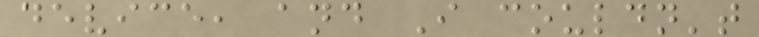device, and I couldn't
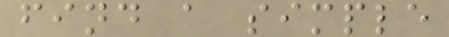find a simple
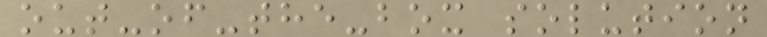out-of-the-box solution
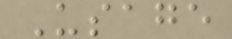Usage
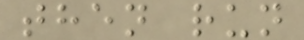then run
